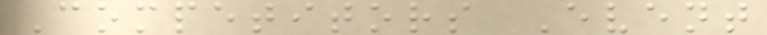Competitors Event
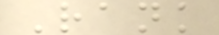Rank
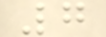7
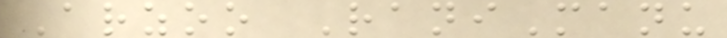Arzoo RaniManu
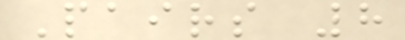Pairs 8
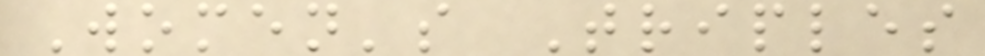Women's Triples
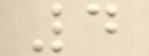4
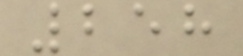258
